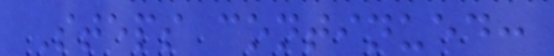Steps continued:
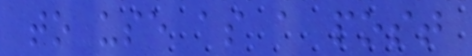to use as a post
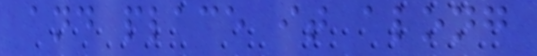and place it along
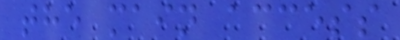the main access
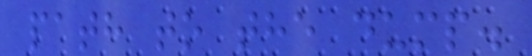path to the dump.
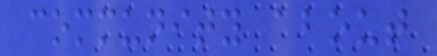community about
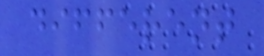different
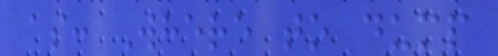as: Where to dump
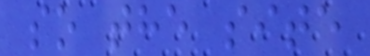so the site
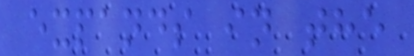expands in the
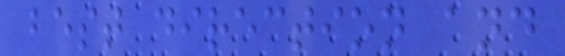best direction and
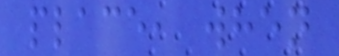place, when
